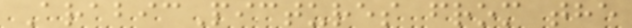ArabicPictures from the
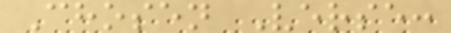Chosen Verse:
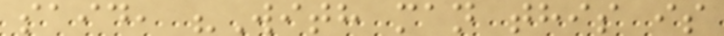said, "With man this is
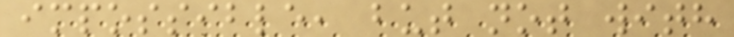impossible, but not with
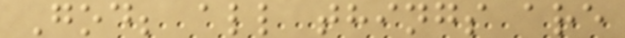God; all things are
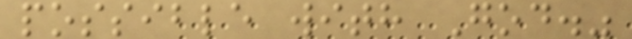possible with God."
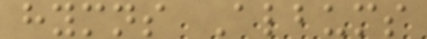hymns Albums
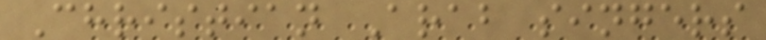Christian Arab singers
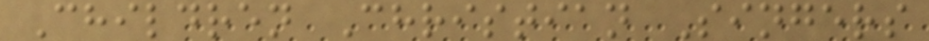Children Christian Singers
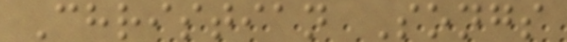Christian Songs
